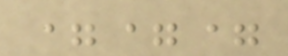===
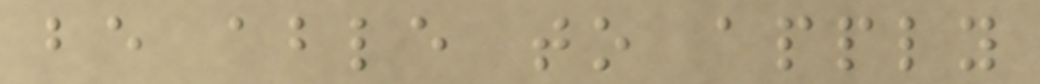be able to apply
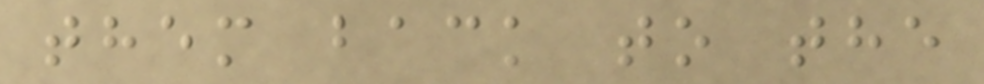them back to the
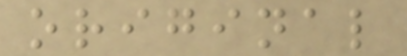original
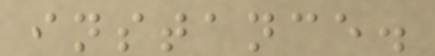instance.
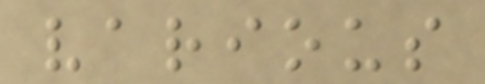various
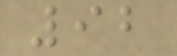92
